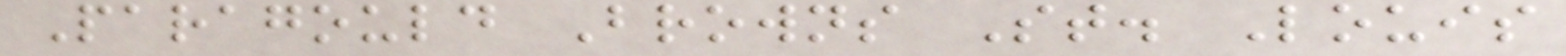Paragould Browns St. Louis
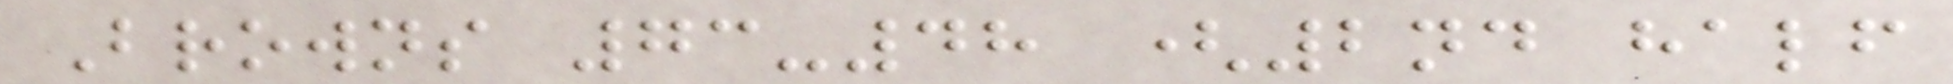Browns 73-48 (2nd half
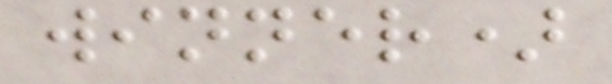winner)
